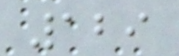129
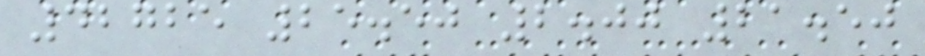42725 25.50 2.00 21.50
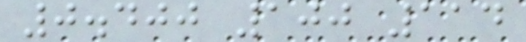0.400 100 114
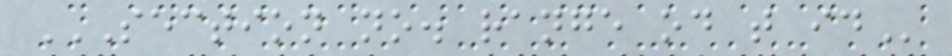SECTION NO. RANGE OD T ID
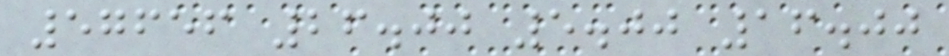57656 26.00 5.00 16.00
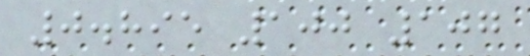0.895 100 107
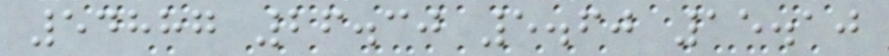54887 26.30 5.60 15.10
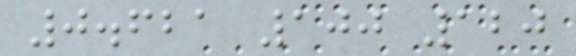0.621 100 120
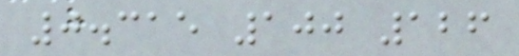0.315 100 126
